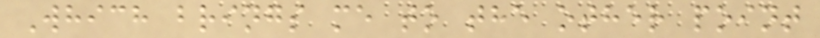Which brings me to the other point
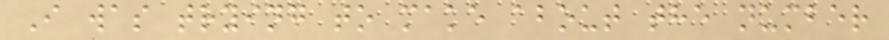I was trying to make about the number
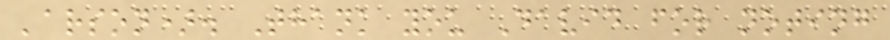'arson). Thank you David for noting
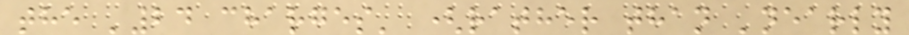the '24 charges' (rather than 'nearly
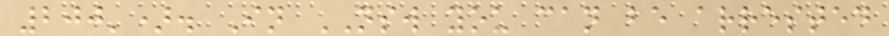200'). In NSW you can be arrested
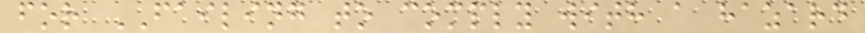for FAILING to comply with a hazard
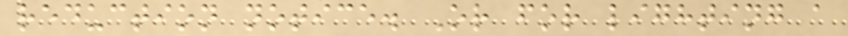reduction notice. Or for lighting a
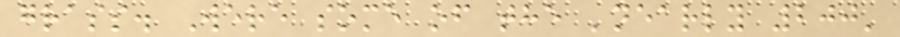grass. Were some of the 'nearly 200'
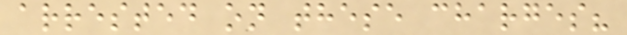arrested on these charges?
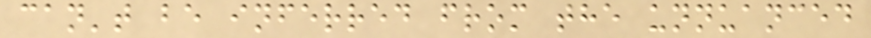can't be inferred from the unnuanced
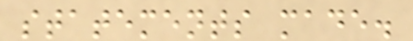statements made.
